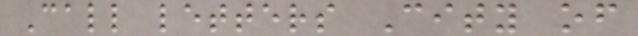Call letters City of
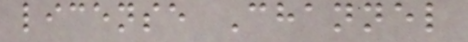license Channel
